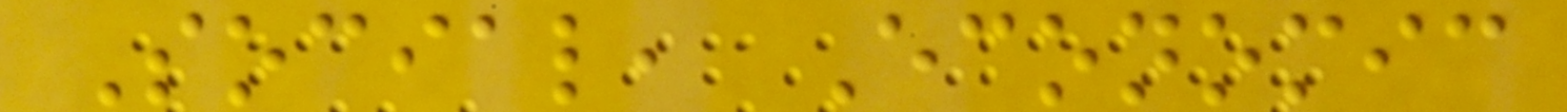Social, Economic
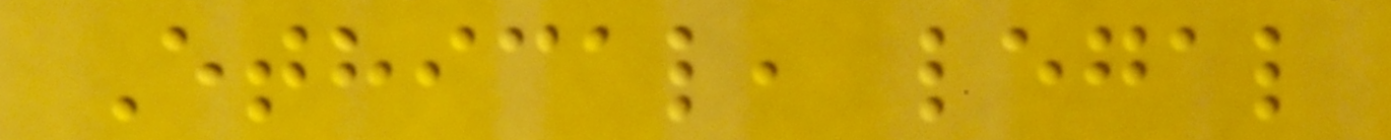Ethical, legal
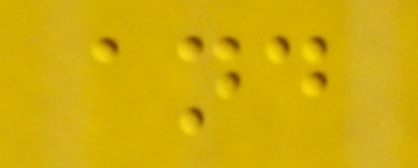and
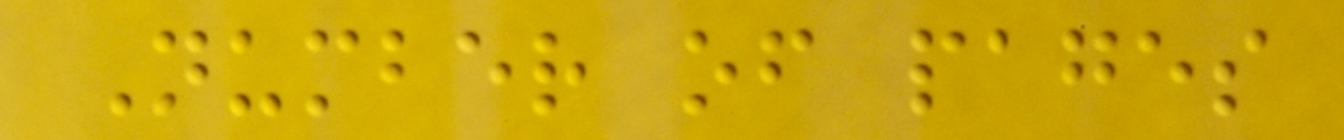Number of pages
